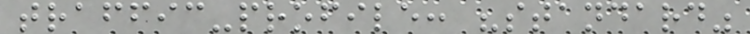traffic-profile: "standard"
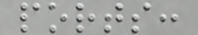ports:
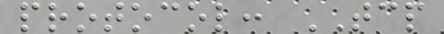protocol: TCP
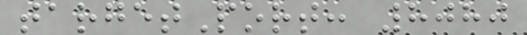targetPort: 8080
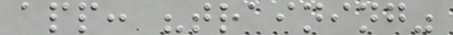app: "training"
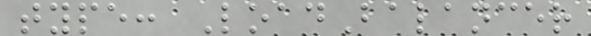type: LoadBalancer
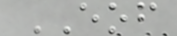EOF
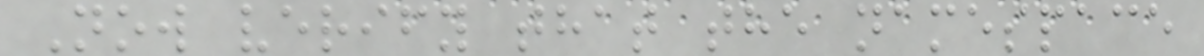Now verify that the namespace
